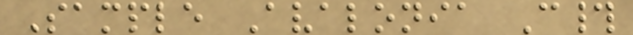Sample Avalonia C#
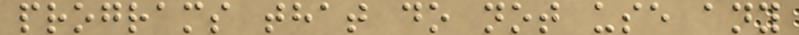programs that do not use any
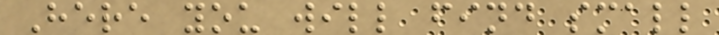Here you will find small
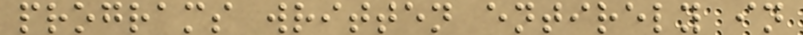programs written entirely in
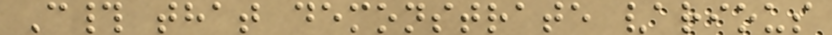C# that demonstrate various
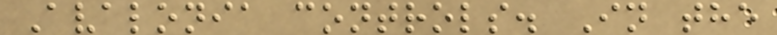Avalonia controls. In the
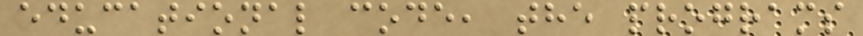educational code, the programs
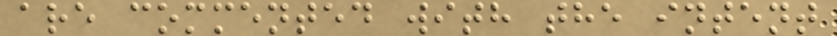are commented with the intent
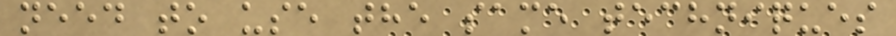need to use the same techniques
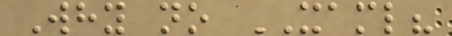Why no XAML?
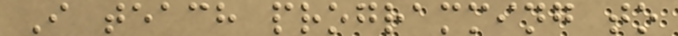I teach programming to
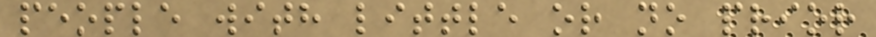people with little or no prior
